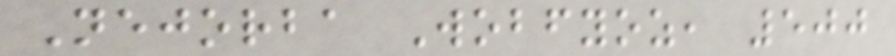Nejorba Wobfyoz, 500
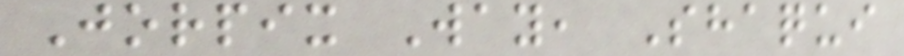Jorpix Way, Shaqui
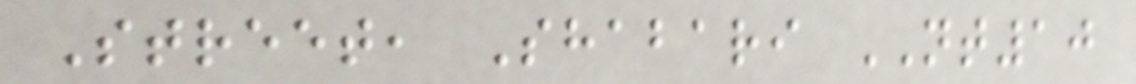Street, Shabari NT10
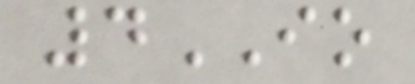4IO
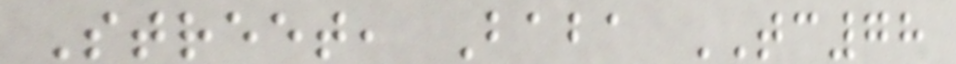Street, Baba TC78
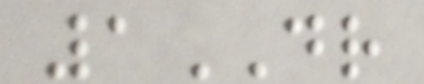1DR
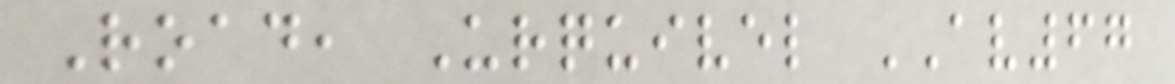Road, Urquivel AV67
